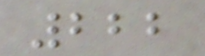222
